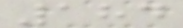184
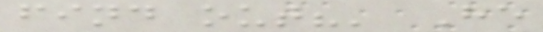find out?' He
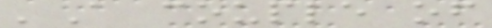'A couple of
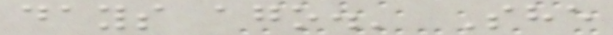days ago.' She
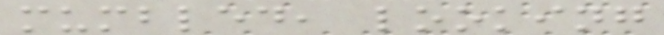mumbled, looking
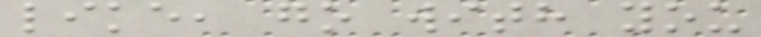like, go with you
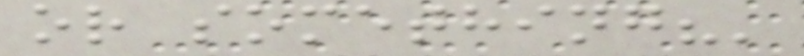or something?'
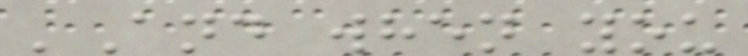'And when you
